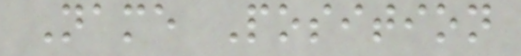Name Position
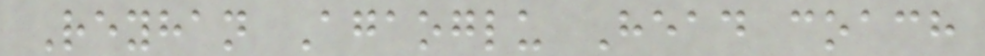Reyhan Agaoglu Head coach
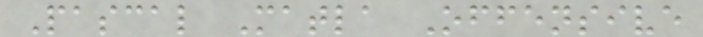Pascal Matla Offensive
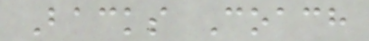Backs Coach
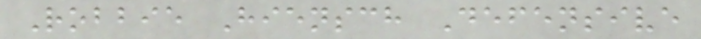Robbie Hiensch Defensive
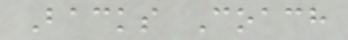Backs Coach
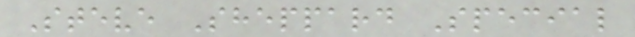Steve Sheppard Special
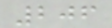206
